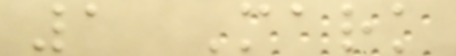1 Mark
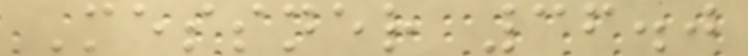Messner 36.0
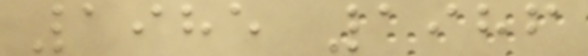1985 1986
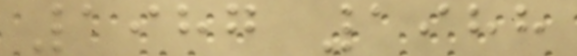1987 1988
